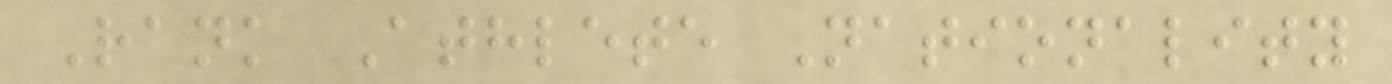Rank Athlete Nationality
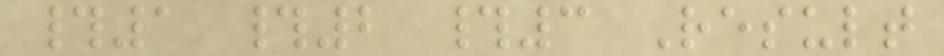#1 #2 #3 Result
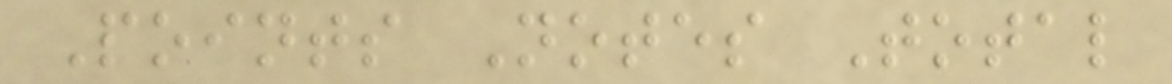Points Notes Total
